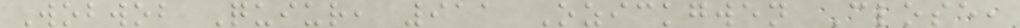Wobwob Quiur, 911 Ozickgwen Close,
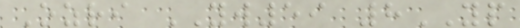Ozri YW59 8YP
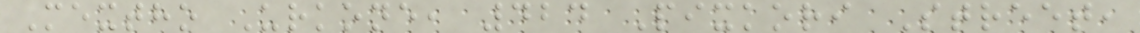Mextho Urkone, 424 Pixkori Street,
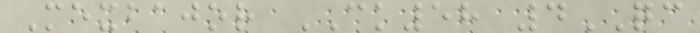Mexbajor CK58 4QC
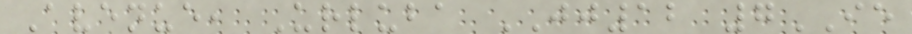Avenue, Urluba JJ12 7IE
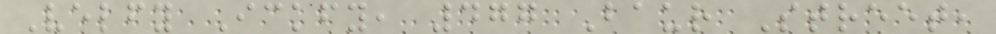Velfy Ickfy, 477 Baur Street,
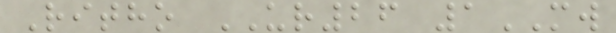Ritho UR26 1MW
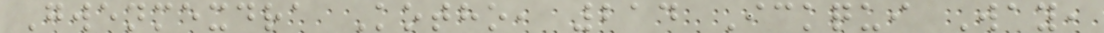Gwenmexdra Kotho, 214 Ickqui Way,
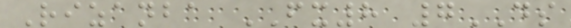Rizanba FX8 7DS
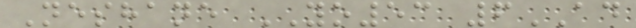Neshane YO53 6AD
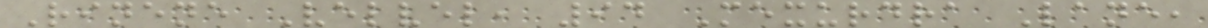Rinene Velvel, 94 Mexurdra Lane,
